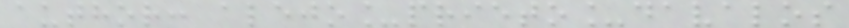author: alejo_prieto_davalos
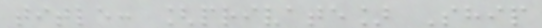title: [private] Ship
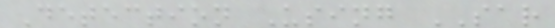Detection Using SAR
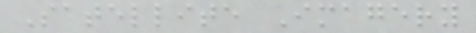Satellite Imagery
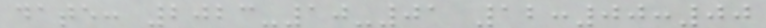date: 2023-10-01 12:00:00
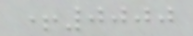+0000
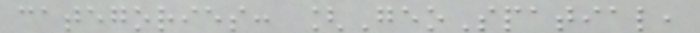categories: [GeoSpatial,
